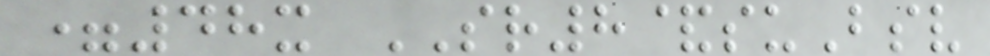=48x SR8&suBsv
